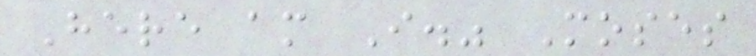Here am I." Moses
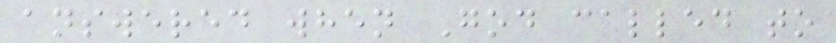answered when God called to
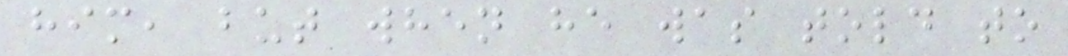him, but when he was told to
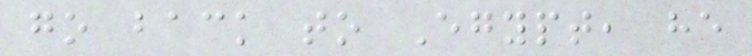go back to Egypt, he
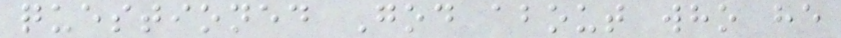questioned God about who he
